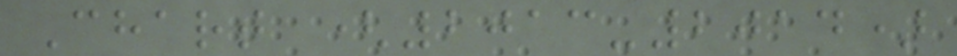Chart (2013-2014)
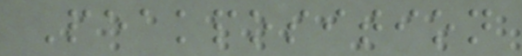Peakposition
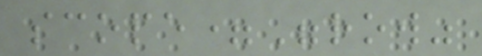scope="row"
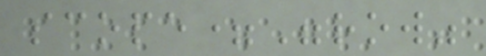scope="row"
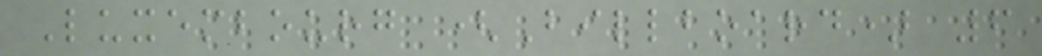Luxembourg (Billboard) 6
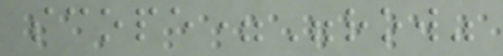scope="row"
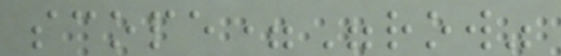scope="row"
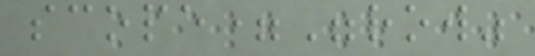scope="row"
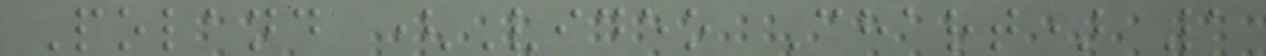Poland (Video Chart) 1
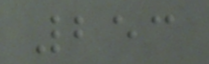253
